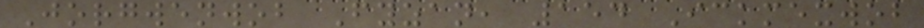Jorgwenwob Fyzan, 154 Ickmexwob
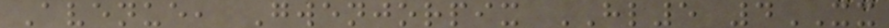Avenue, Gwenjorpix HL5 4XX
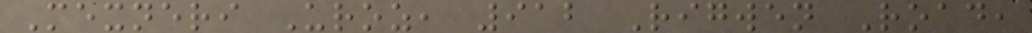Mexneri Uroz, 912 Rigwen Road,
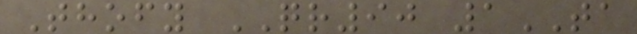Thofy QR90 1TA
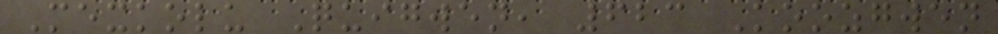Mexkolu Quigwen, 623 Koozgwen
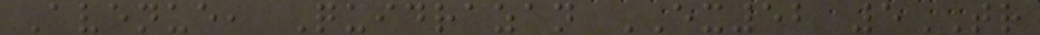Avenue, Quidrazan EX52 5TR
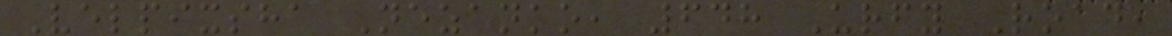Velpixsha Nezanko, 648 Urfy Road,
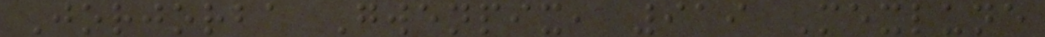Jorjorba Gwenpix, 919 Mexlune
